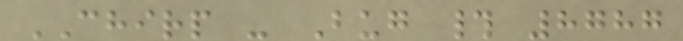CHIRP - Bug # 8787
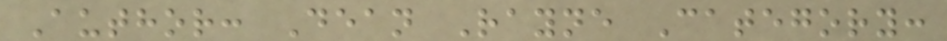Author: Dean Rayne Category:
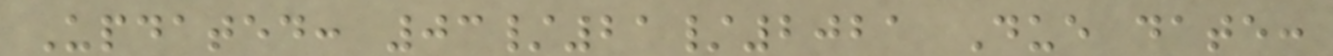Updated: 03/21/2021 Due date:
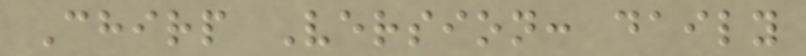Chirp Version: daily
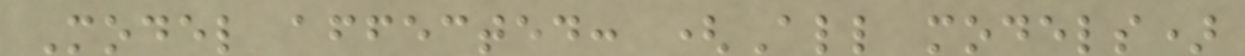Model affected: (All models)
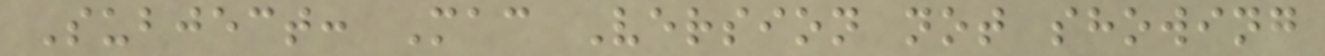Subject: Mac Version not showing
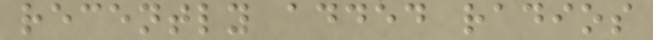recently added radios
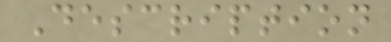Description
